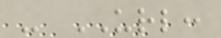- URL:
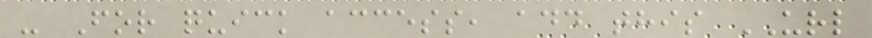- For quick access, add this URL
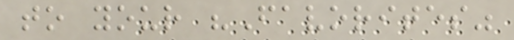to your "Favorites"
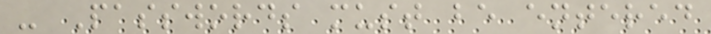- Passwords must be entered
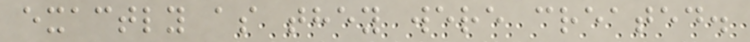exactly as they were created.
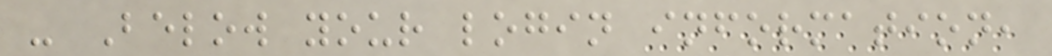- Below your login information,
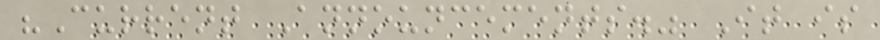"Current Announcements." It is
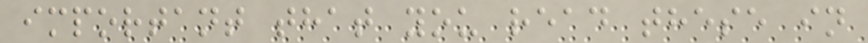important that you read these in
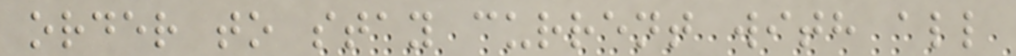order to stay current with all
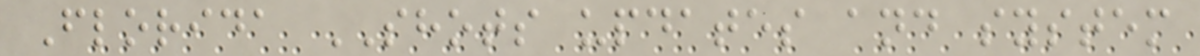Florida SHOTS updates and system
